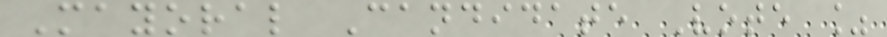Mayoral Candidate Vote %
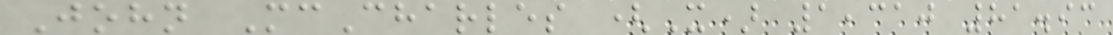John McCharles (X) 1,310 81.93
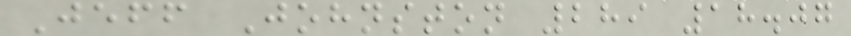Jeff Johnston 289 18.07
